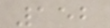152
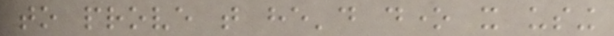to prove that he'd done it using
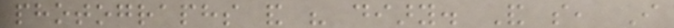photographs and his diary. And so, I
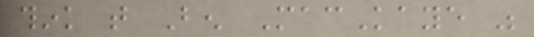think that Ben MacKaye was
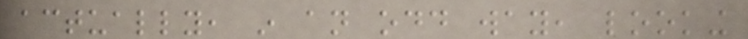actually, in an odd way, looking
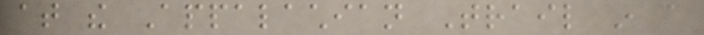at the Appalachian Trail in a
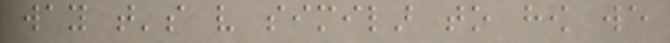way that's very similar to how we
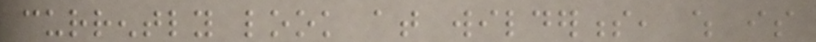currently look at wilderness, which is
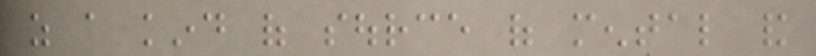as a kind of source of mental and
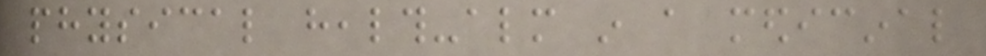physical health-almost in a medicinal
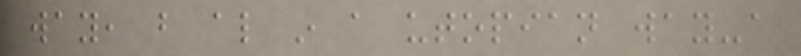way, but also in a utopian way-a
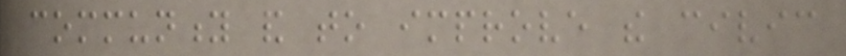community and to improve the civic
